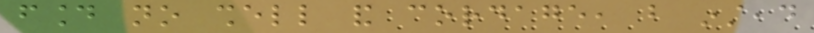found no shell and cordage, but instead
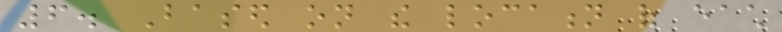6. Based on the location of each
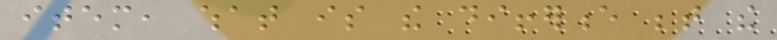item, what is the difference between the
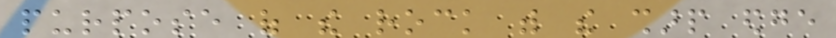purpose of the rock with the sharp edge
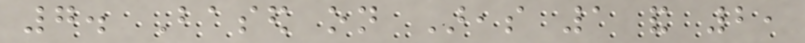7. Based on Areas 1 and 2,
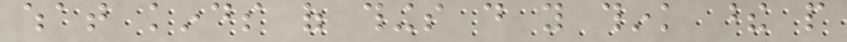what kinds of things do you think these people
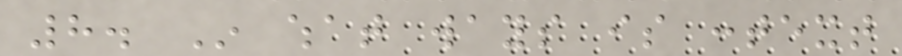8. In what ways is context
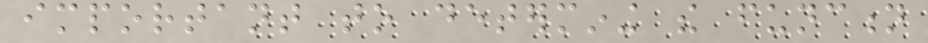important to determining the function
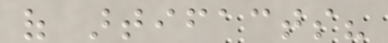of artifacts?
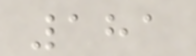181
